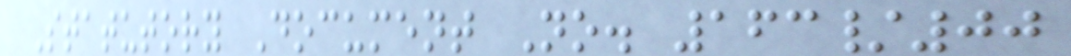Statutory Document No. 163/00
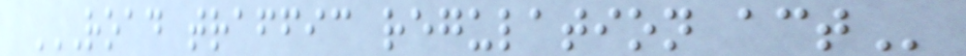ROAD TRAFFIC REGULATION ACT
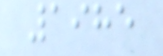1985
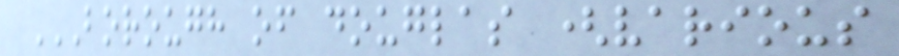BOROUGH OF DOUGLAS (VARIOUS
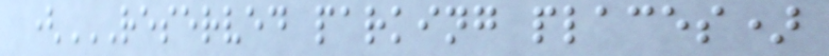(RESERVED PARKING PLACES)
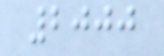2000
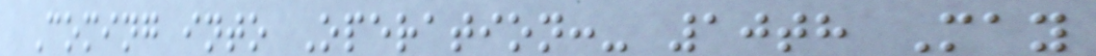Coming into Operation:- 10th May
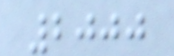2000
